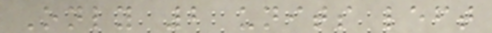Only 2 units left
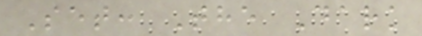Set: The Dark
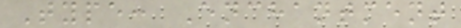Type: Enchantment
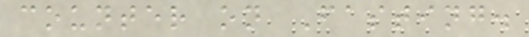counter on Fasting.
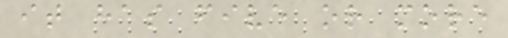it has five or more
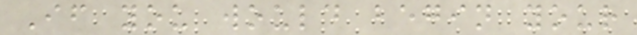If you would begin your
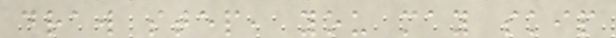draw step, you may skip
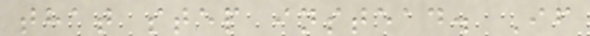that step instead. If
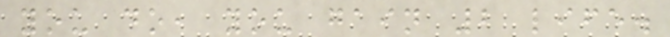you do, you gain 2 life.
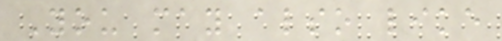You may also like
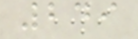249
